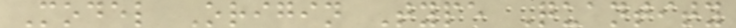Model Origin Type Quantity
